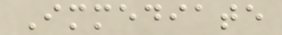Immediate
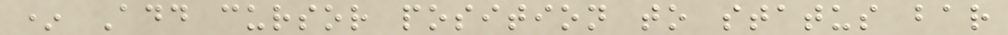* Add cursor position to status bar
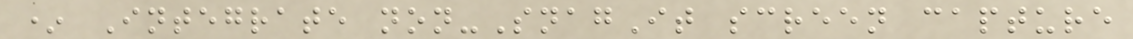* Integrate non-SnagIt screen capture
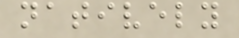natively
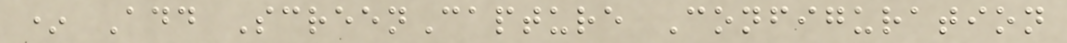* Add ScreenCapture Configuration
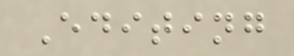Editing
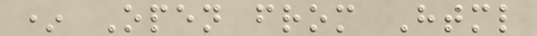* Open from Html
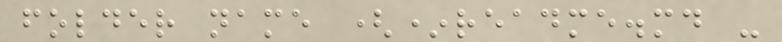folder name (*readme.md -
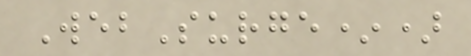WebSurge*)
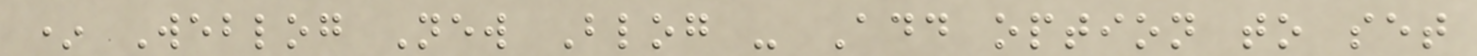* Weblog New Blog - Add option to set
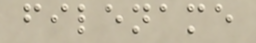filename
